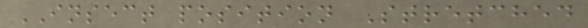INSECT position Stretched
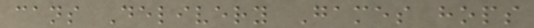cans Delivery Games hops
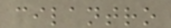cilantro
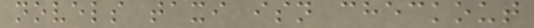novels taxi isn checkout
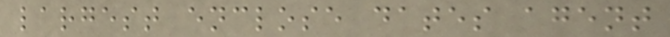largest enclose dates agent
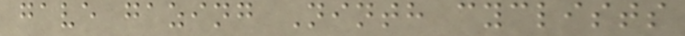gave gazing Ninth cyclists
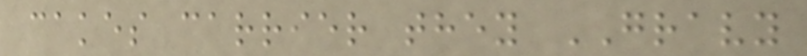cakes carrier they GRAVY
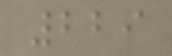229
